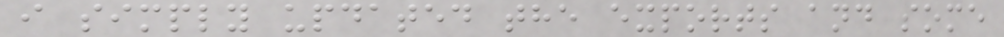i simply updated the exports and some
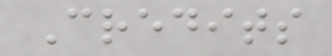Credits
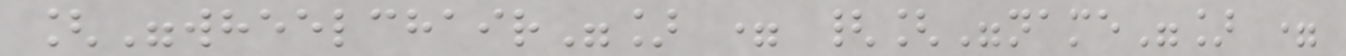["wheelchair"] = {["name"] =
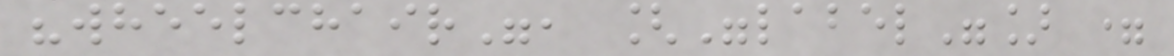"wheelchair", ["label"] =
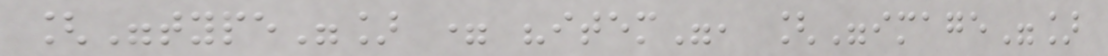["type"] = "item", ["image"]
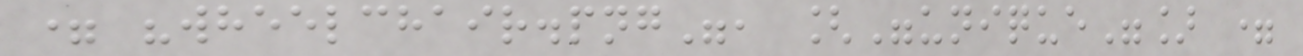= "wheelchair.png", ["unique"] =
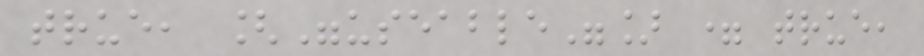true, ["useable"] = true,
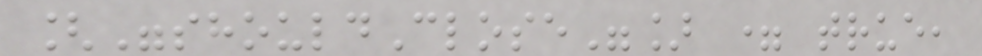["shouldClose"] = true,
